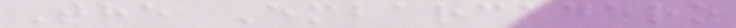The Embarcadero
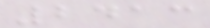2413
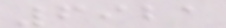6921
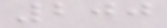200
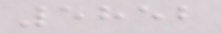5852
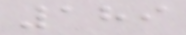189
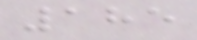185
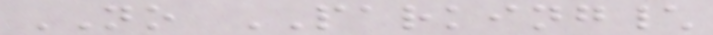NO PARKING\
